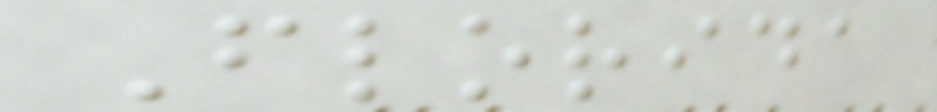Florida
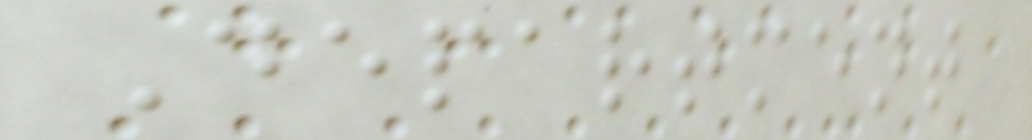Department
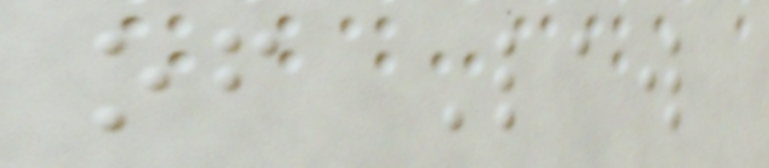of Law
